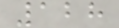128
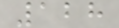128
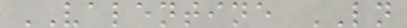VALENTINE LN
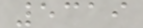5319
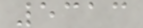5313
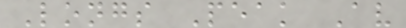Longs Peak Av
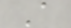A
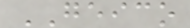GEICO
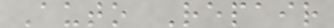Auto Repair
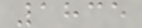1835
